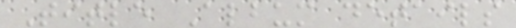Title Album details
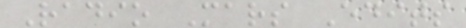Radio Mars Edits
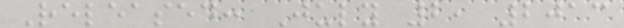Released: July 2, 2013
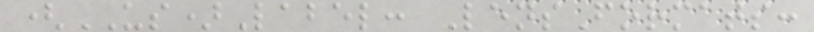(US)Label: LensFormats:
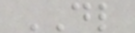DL
